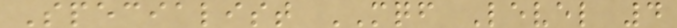Specialist MQF Level 4
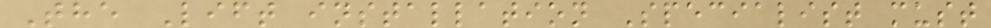The Lift installation Specialist must
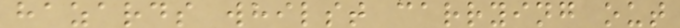hazards whilst carrying out
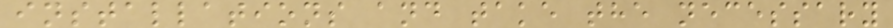installations and take the necessary
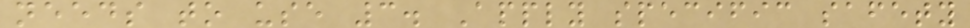needs to use 3. Apply specific safety
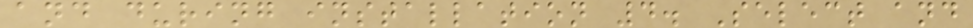and during installation 4. Select and
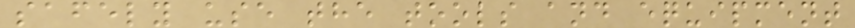safely use the tools and equipment
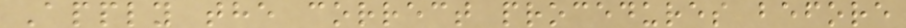Apply the correct procedures before
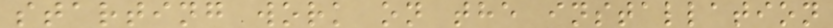starting work on the installation
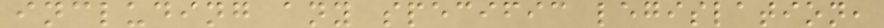including any specific legislation,
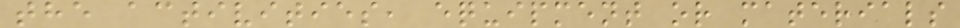the activities, equipment or materials
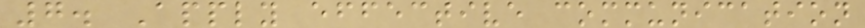7. Apply effective communication
